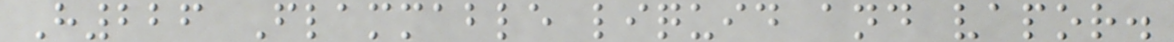H226 Flammable liquid and vapor.
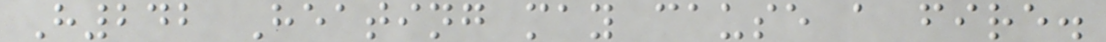H242 Heating may cause a fire.
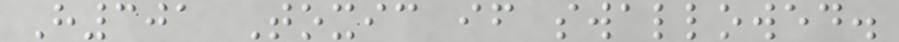H301 Toxic if swallowed.
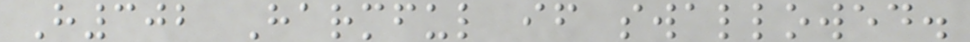H302 Harmful if swallowed.
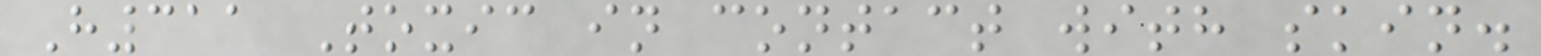H311 Toxic in contact with skin.
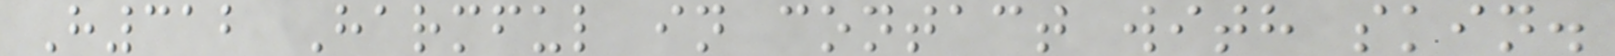H312 Harmful in contact with skin.
